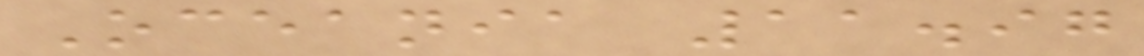Oceania 11.97
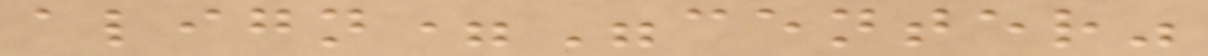align="center"
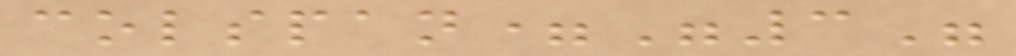colspan="3"
